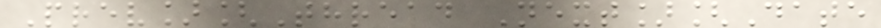Prev][Thread Next][Date
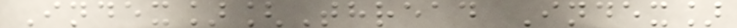Index][Thread Index]
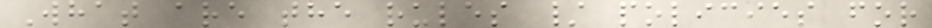What are the rules / policies for
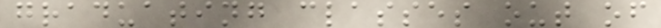graduating classes out of
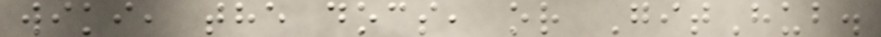wiki, the docs, or GitHub.
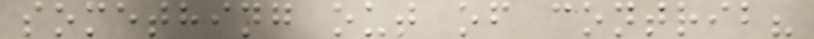something out of contrib?
